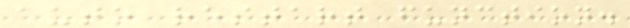auto restart function.
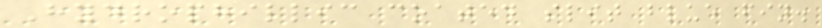Hydrophillic coated slit blue fin.
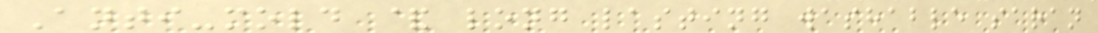Anti-mold & long lasting washable saran
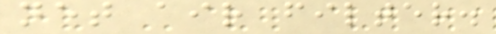net air filter.
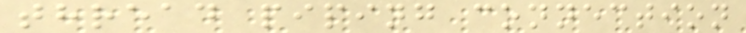thread piping connection
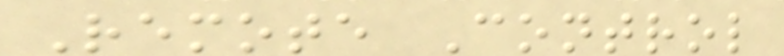Remote Control
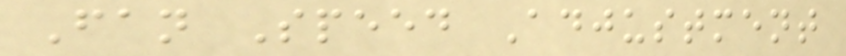Fan Speed Adjustment
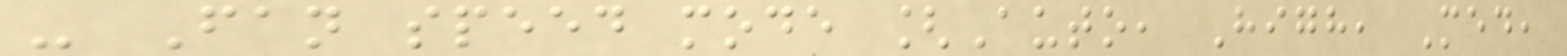- Fan speed mode [Auto, High, Med,
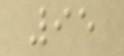95
